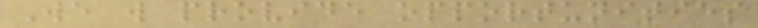We will provide opportunities
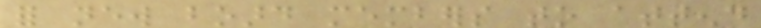for new board members to attend
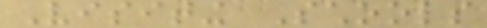Visiting Schools
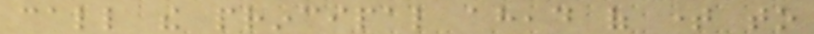call the principal ahead of time to
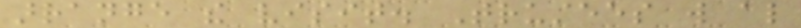arrange the visit. Trustees will also
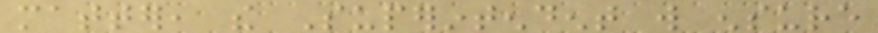matter, the Superintendent will ensure
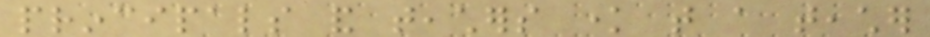principals and teachers know that a teacher
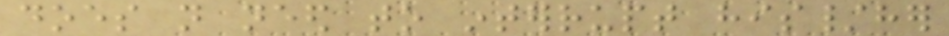does not need to interrupt his/her
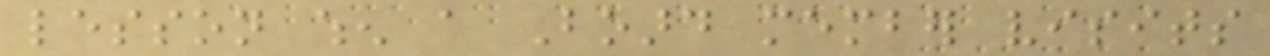lesson when a Board member visits
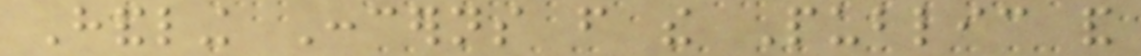Handling Concerns from the Public and
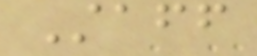Staff
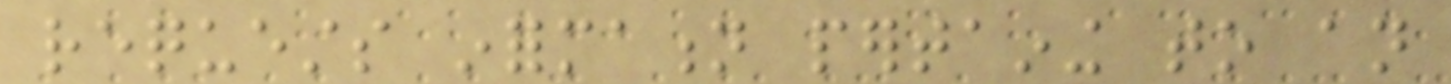requests information pertaining to an
